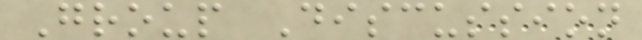Group Discussion
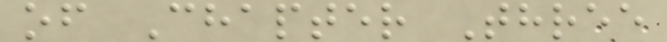of Chapter Three
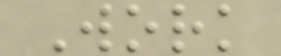Work
